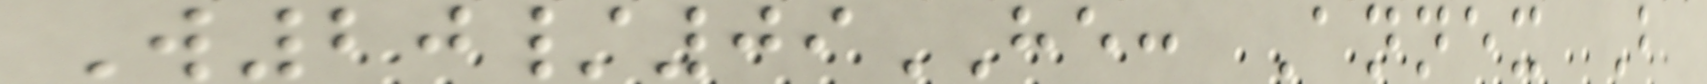W20/09HE: Annex B
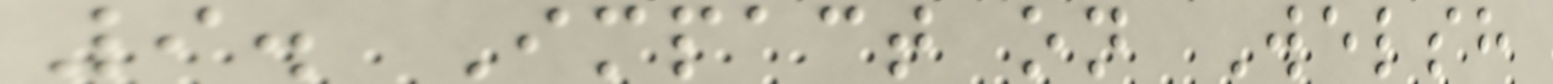9. Impact on Welsh
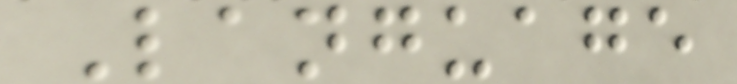Language
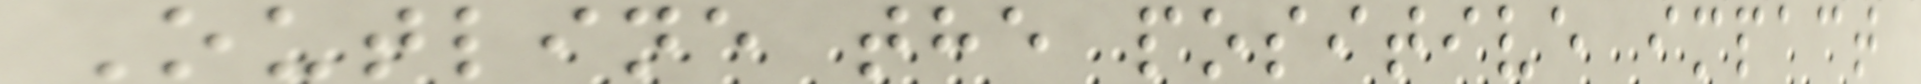Outline the positive impact
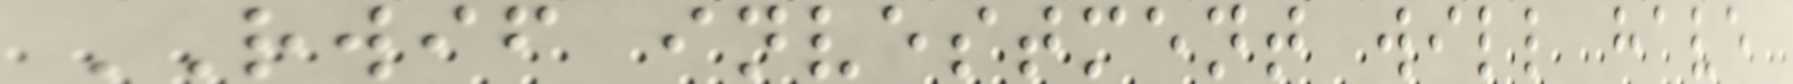RWIF investment will have
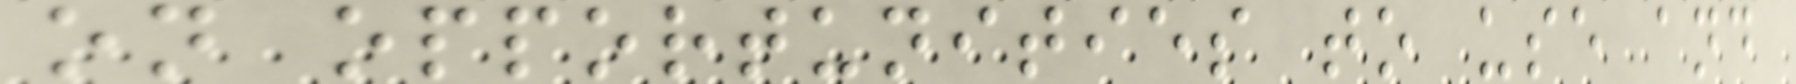on opportunities to use and
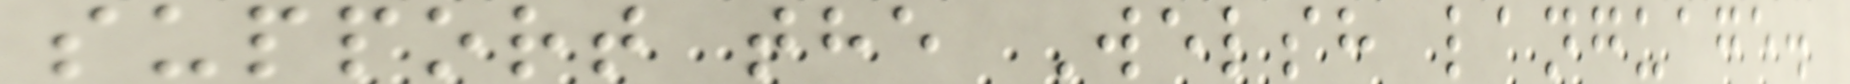support the Welsh language.
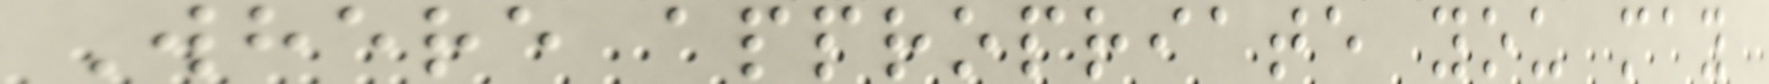Where appropriate you may
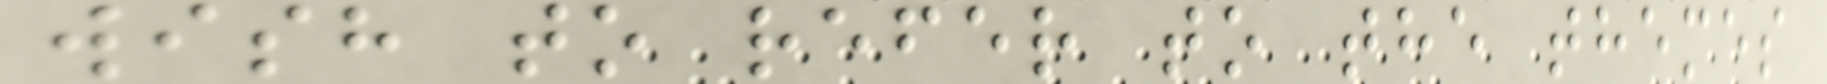wish to refer to the themes
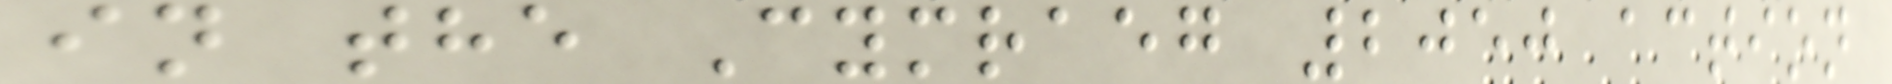in the Cymraeg 2050 action
